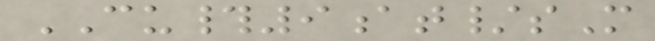CU#9at/sM
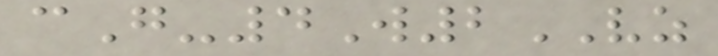cG-4W2VZ
